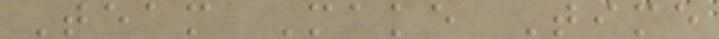Team Make Time
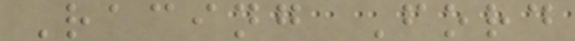Racing Ford
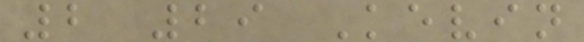2 29 Kevin
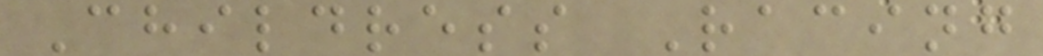Childress Racing
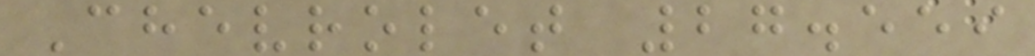Chevrolet 27.559
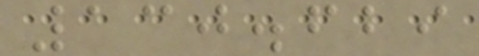130.629
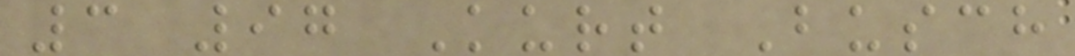3 97 Kurt Busch
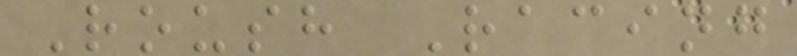Roush Racing
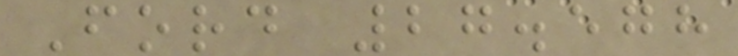Ford 27.578
